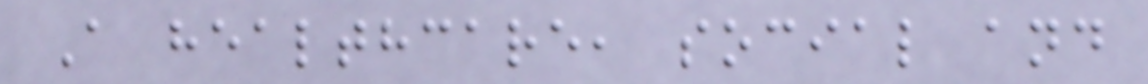A healthcare, social and
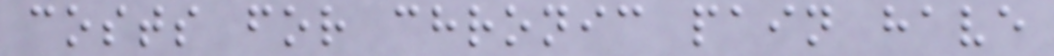costs for chronic pain have
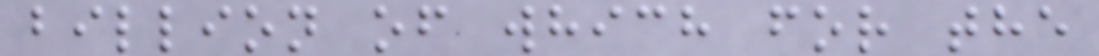billion of which for the
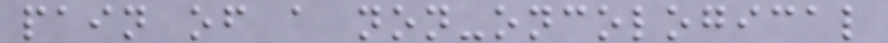pain of a non-oncological
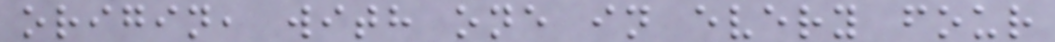origin, with one in every four
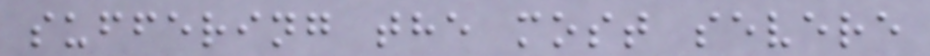suffering the most severe
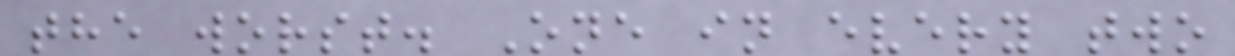the worst. One in every two
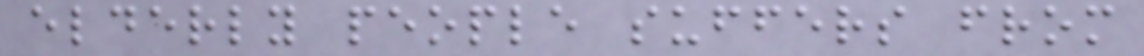elderly people suffers from
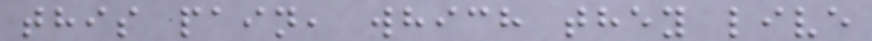this pain, which they live
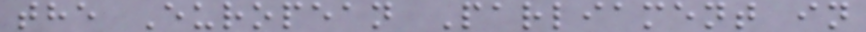the European Parliament in
